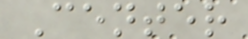Center
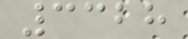3328
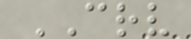CRV
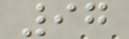97
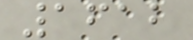1612
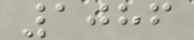1086
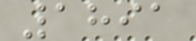1891
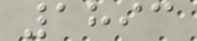1893
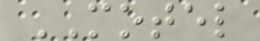MOTEL
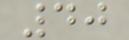40
